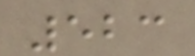523
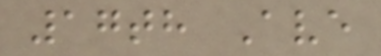17th Ave
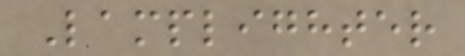Lamplighter
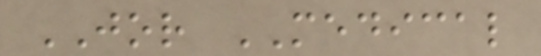JOR MEDICAL
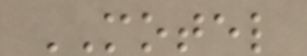MOTEL
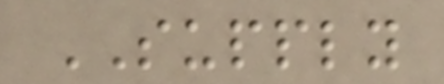SUPPLY
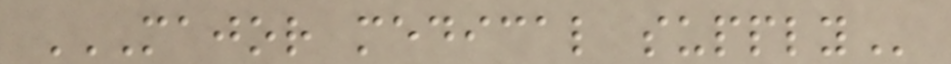MAJOR MEDICAL SUPPLY
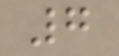7
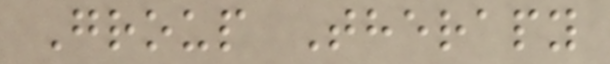Group Therapy
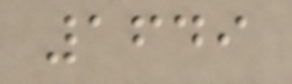1649
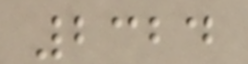2324
